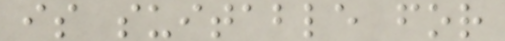is suitable for
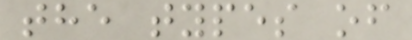the types of
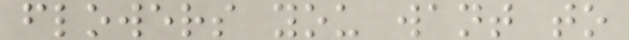flowers you want to
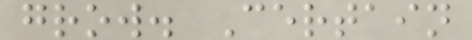grow. Certain
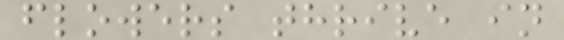flowers thrive in
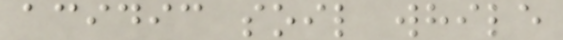acidic soil while
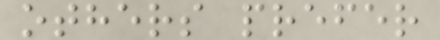others prefer
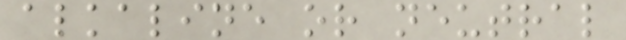alkaline or neutral
